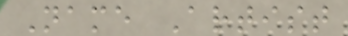Name Artist
